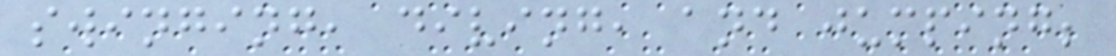swinging, diving, and jumping;
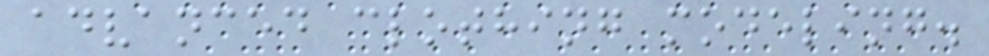advanced clothing modeling.
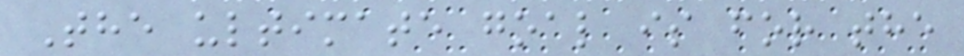The ultimate goal is for the
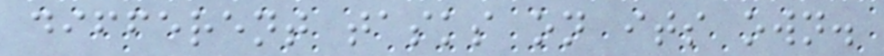different tasks on its own.
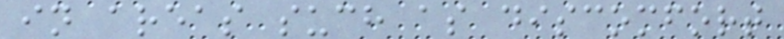in areas such as discomfort
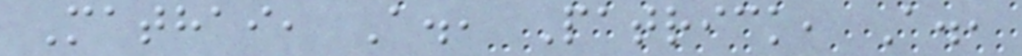Mathai, A., Patrick, A.,
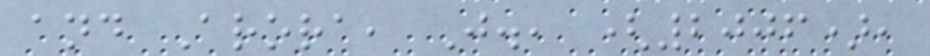and Arora, J., (2006),
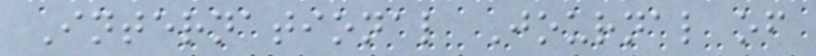International Journal of
